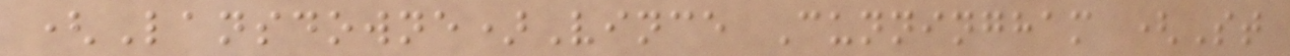(Lansdowne)Vince Cunningham (St
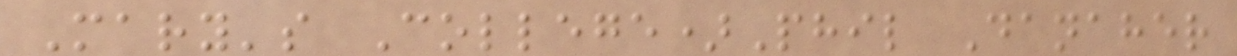Mary's College)Phil Danaher
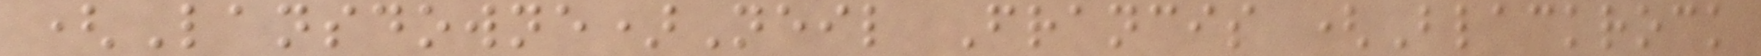(Lansdowne)Neil Francis (Blackrock
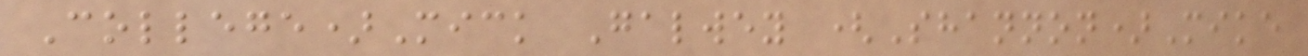College)Mick Galwey (Shannon)Mike
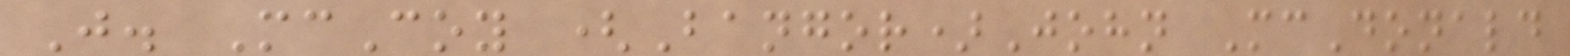J. McCoy (Bangor)John McDonald
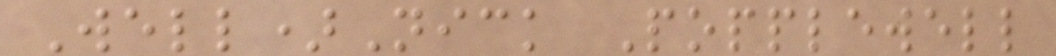Well)Nick Popplewell
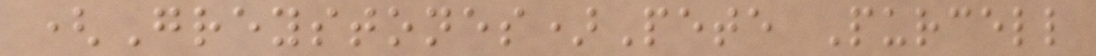(Greystones)Pete Purcell
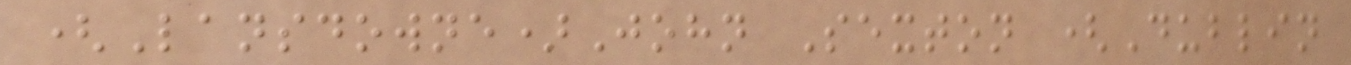(Lansdowne)John Sexton (Dublin
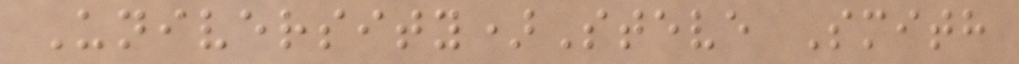University)Steve Smith
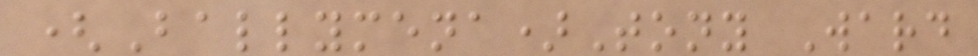(Ballymena)Tony Ward
